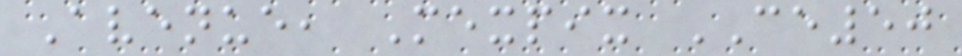Avenue, Mexpix CE50
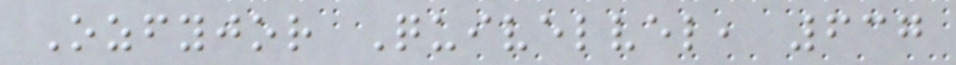Ozfyjor Quivelvel, 637
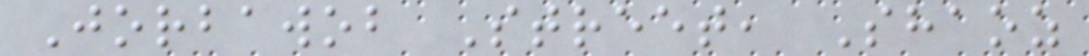Jorbawob Street, Shaoz
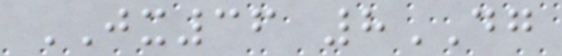JX36 8DG
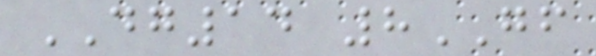DG14 8GF
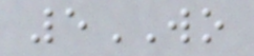5WO
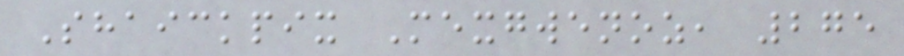Shaickpix Mexgwenoz, 275
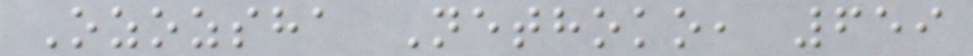Ozozsha Nethoko, 659
